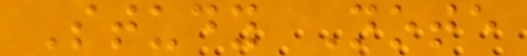Study Note
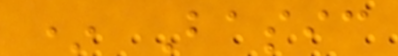* Basic
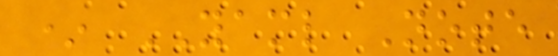* YAML Note
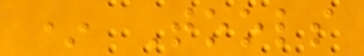* Tools
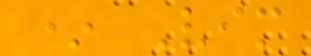* Vim
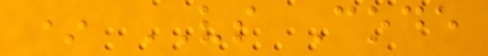* VS Code
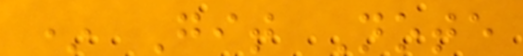* Git Note
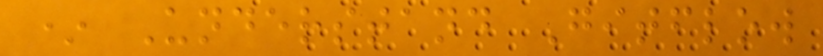* Understand Gitflow
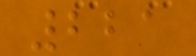221
